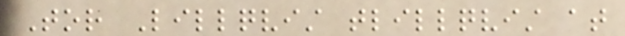Tor Lillqvist tlillqvist at
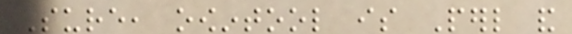Sure, oowintool is Perl and
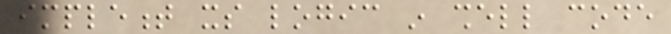implement its logic in shell code
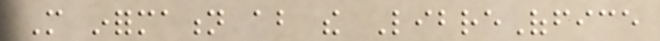More information about the LibreOffice
